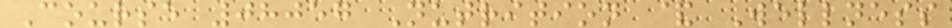Course 08057 Nutrition & Wellness
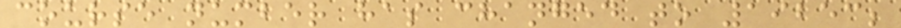course number has changed to 19253;
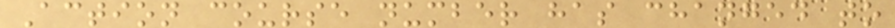Action course number has changed to
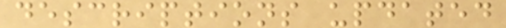descriptions updated
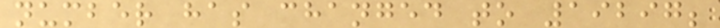number has changed to 19297;
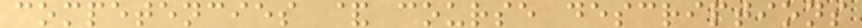competencies & course descriptions
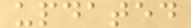updated
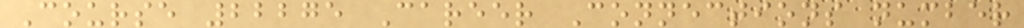Course 22275 Career Connections number
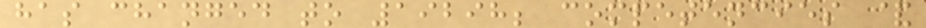has changed to 19298; competencies &
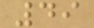49
